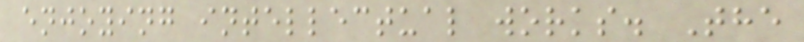enjoying intellectual works. The
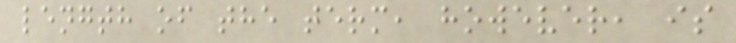length of the term, however, is
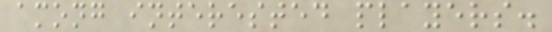among interested players.
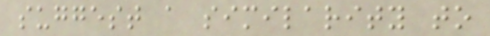suggest a similarity to
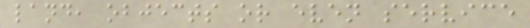land, objects or even service
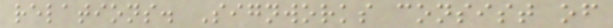relations. Signworks consist of
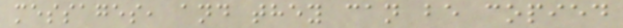messages, and they can be copied
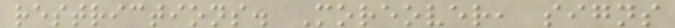restrictions. Moreover, signs
